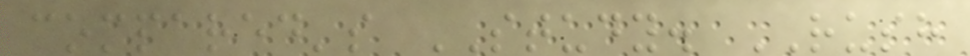compared's STUDY. RUSH
